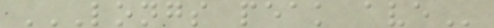LONGS PEAK AVE
